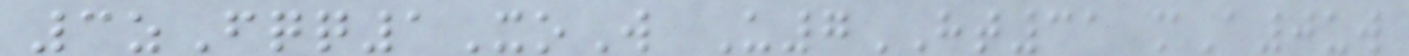3zFqq1XoW U7HT31 mA0uw
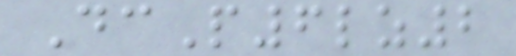DcP6lz2
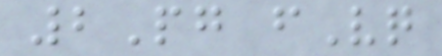2Pg fVq
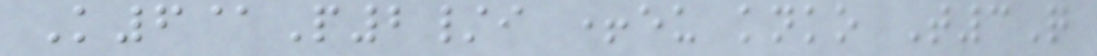K6@P2/i +eu knko T3Q
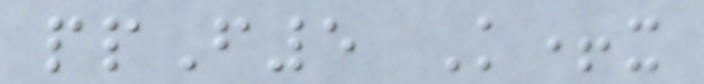ppF5 K+x
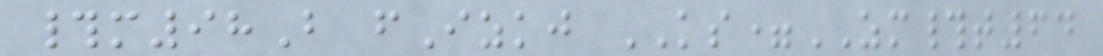#m98B fIzkj KS=ZM#t64
